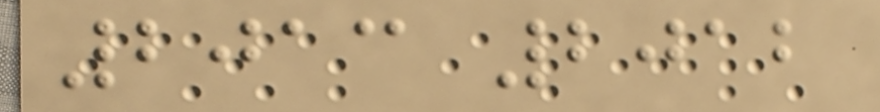2013 2012
